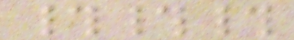###
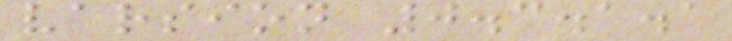varsion 0.3.1.1
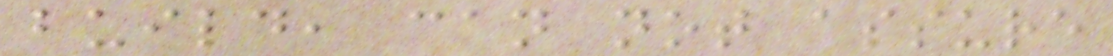build, can not assure
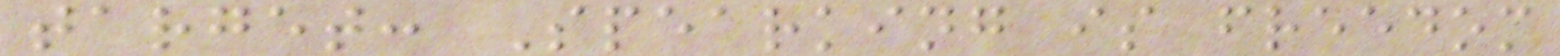target: Spearking is freedom
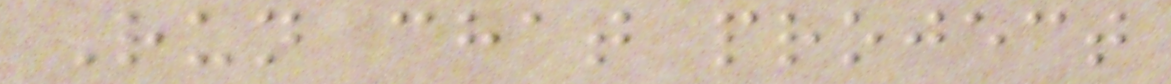Run chat project
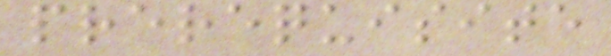prerequisite
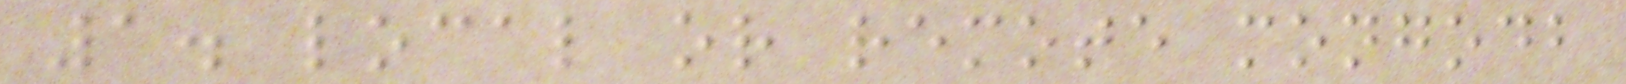1. local or remote mongodb
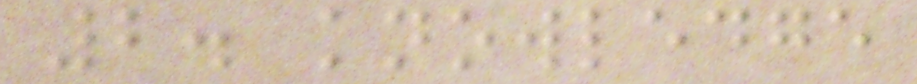2. knowledge
